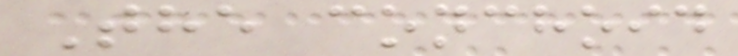The conchoid
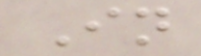In
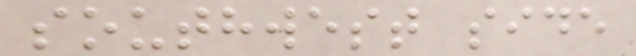southwest side
